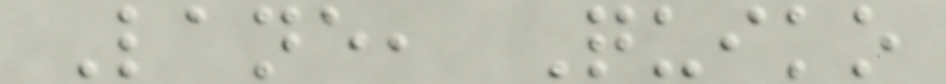Lane, Quiko
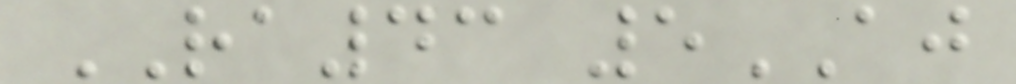RA43 5AJ
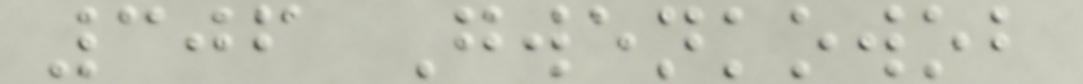306 Gwenkowob
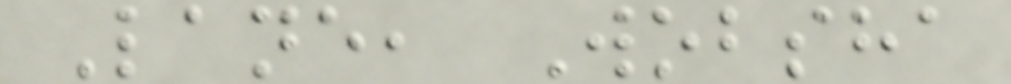Lane, Wobsha
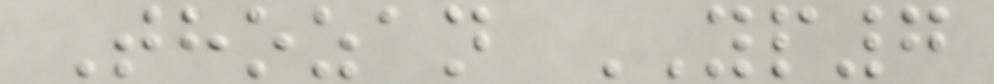Thozan YP7
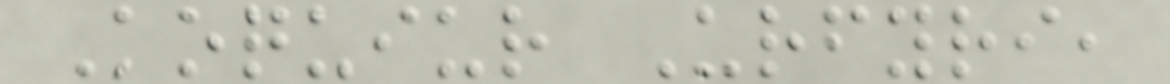Koquiur Urfyri,
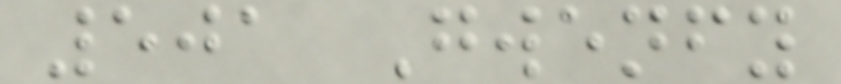501 Gwenfy
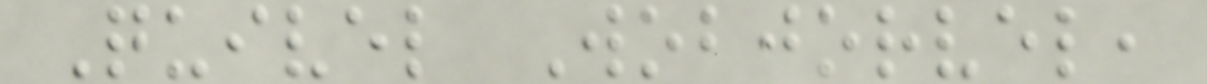Quivel Wobjorvel,
